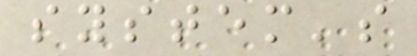system's
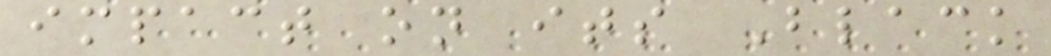impact on its Black
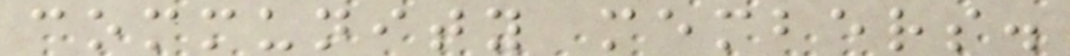community members.
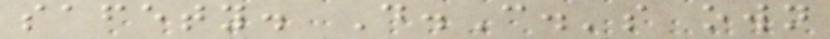safety. D.C.'s own
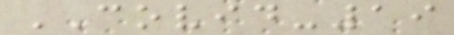COVID-19
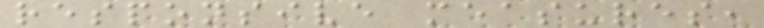responsive measures,
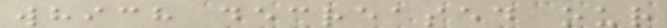which decreased our
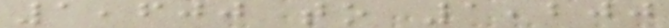1,600 to 1,200
